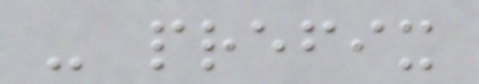- prefix
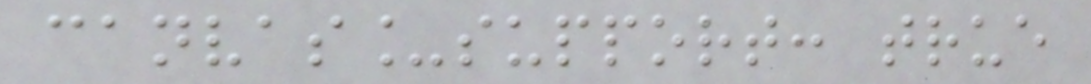canvas_support: true
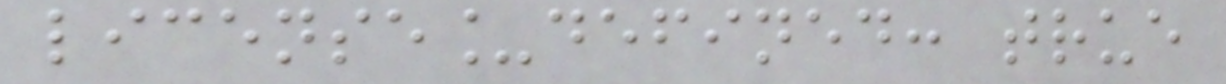license_defined: true
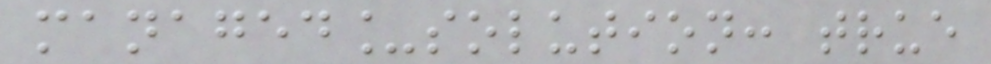managed_solution: true
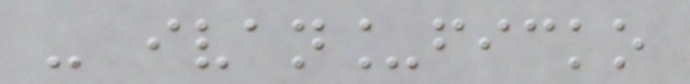- ivan_ficko
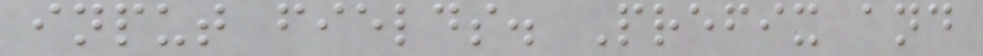input fields. Prefix and
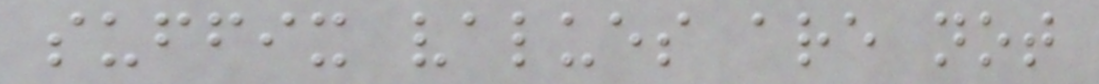suffix values are not
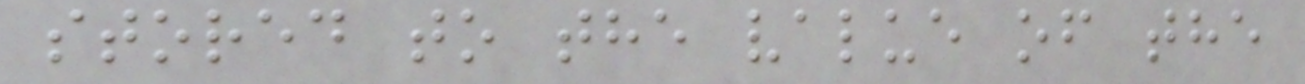stored to the value of the
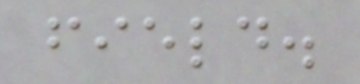field.
